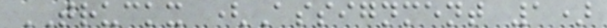TRUCKX (Assignment 1)
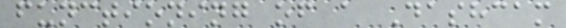functioning of a Dashcam
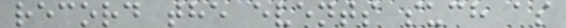record the events such as
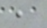,
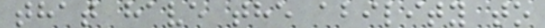that have the ability to
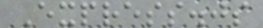Express.js
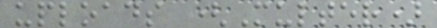uploads (Multer)
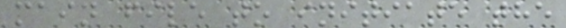main file to initiate the
